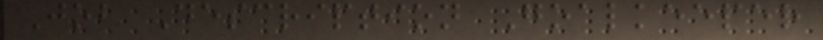Job Description Goalkeeper
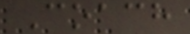Coach
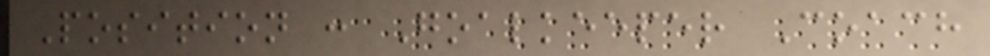Position : Goalkeeper Coach
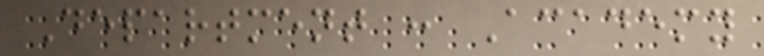Department : Academy
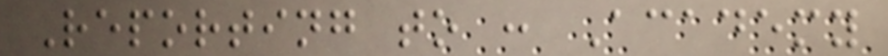Reporting to : Academy
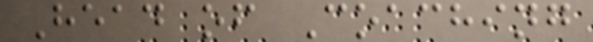Head of Coaching
